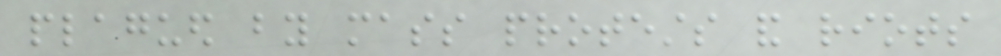plagued by mass protests and riots
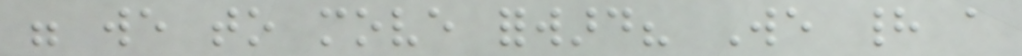were we to move forward? We had a
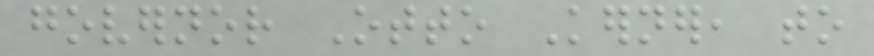governor Otto Kerner, to
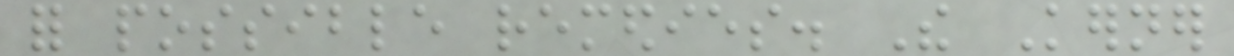for possible remedies. The Kerner
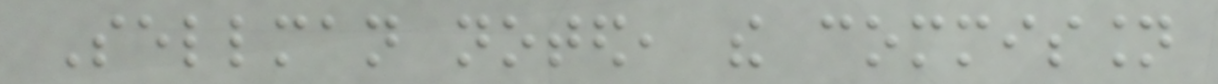Sellman noted, the commission
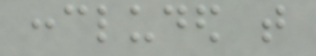concluded that
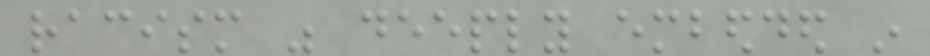racism was deeply embedded in
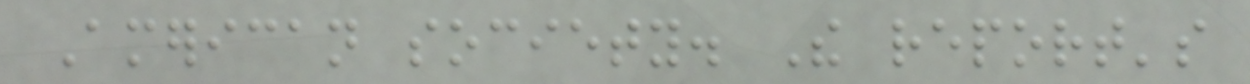American society. The report's
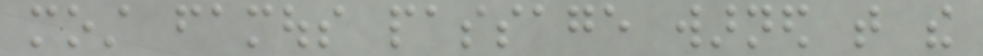most famous passage warned that the
